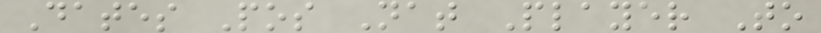Dates Pos Nat Player To
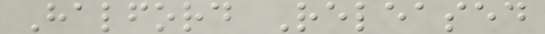Halford Released
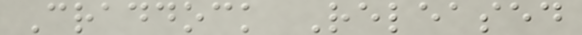Craddock Released
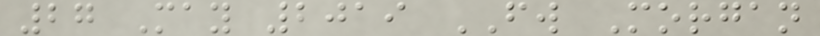27 May 2019 FW Morgan
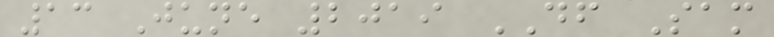13 June 2019 DF Sam
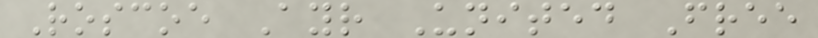Roscoe Ayr United Free
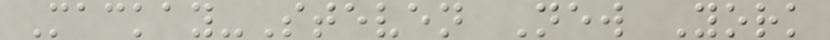Mackay-Steven New York
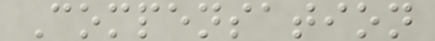Compensation
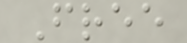Free
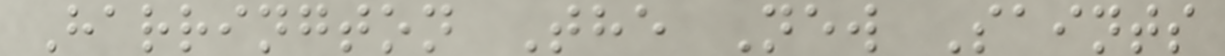Harrington The New Saints
